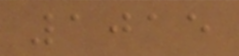1015
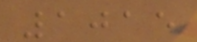1015
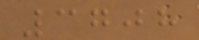3708
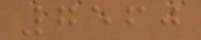7560
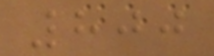800
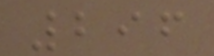296
